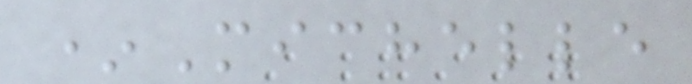*Michelle
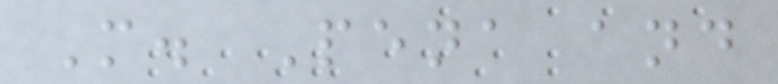M. Pena and
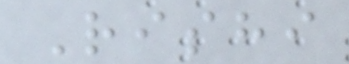Rishi
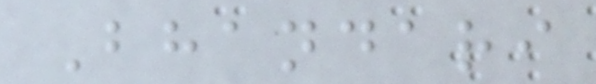Bhandari
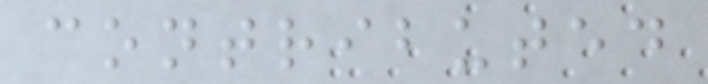contributed
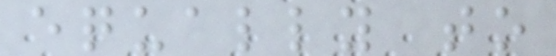equally to
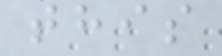this
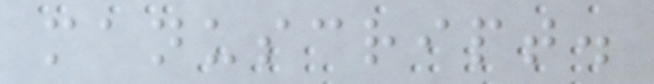manuscript.
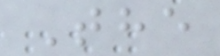The
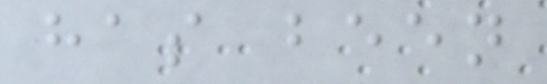has been
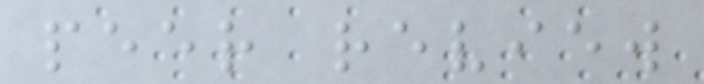peer review
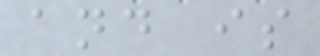and is
